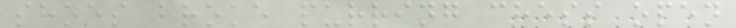shoes broke purring chess open
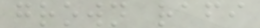grown rafi
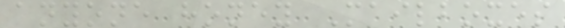anyone honey Mailboxes
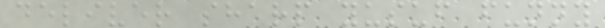deliver sharp yusuf funny
